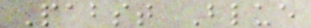Pabst Blue
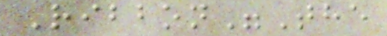Ribbon"The
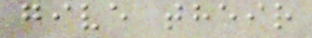give their
